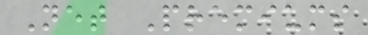Net Premiums
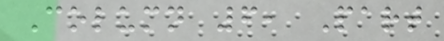Column 6, Part
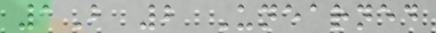1B 2 Unearned
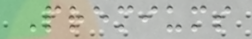Premiums
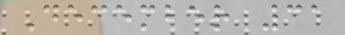December 31
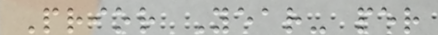Prior Year- per
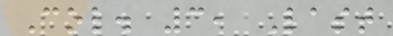Col. 3, Last
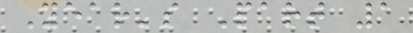Year's Part 1
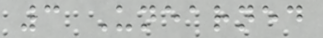3 Unearned
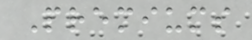Premiums
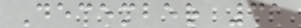December 31
